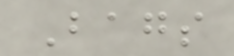Bags
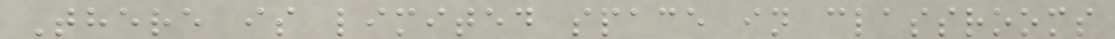There is limited space in classrooms
